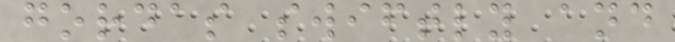gordas swiftly and
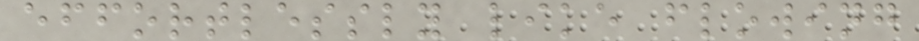effortlessly like flowing
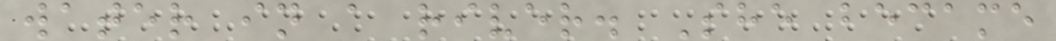water in a river. She became
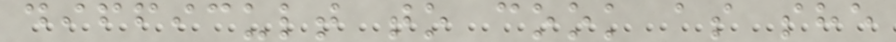difficult to cook as she
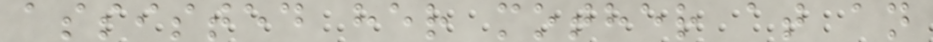assisted her mother at an
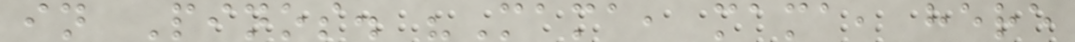in Pinos. "Mama, mama, here
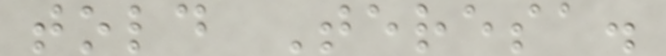told Teresa.
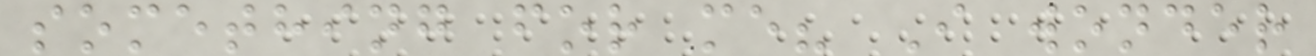something for me? I wonder
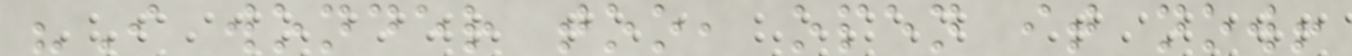"I wonder too, open it now!
